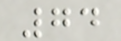74
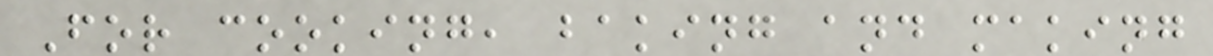For cooking, baking and making
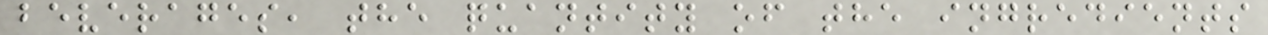beverages, the quantity of the ingredients
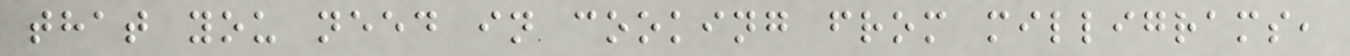that you need in cooking from milligrams,
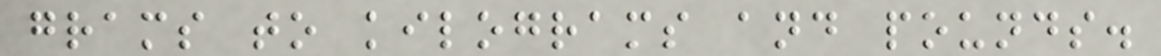grams to kilograms and pounds.
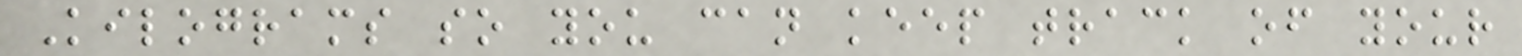Kilograms so you can keep track of your
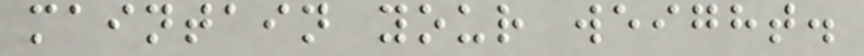maintain your weight.
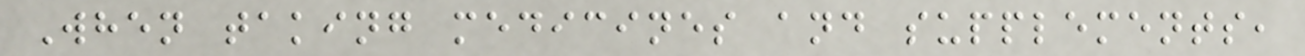When taking medicines and supplements,
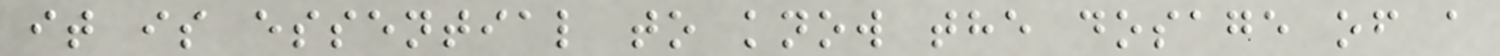it is essential to know the dosage of a
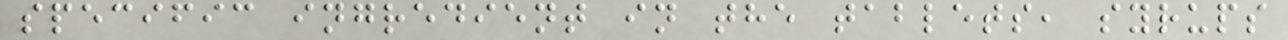specific ingredient in the tablets, syrups
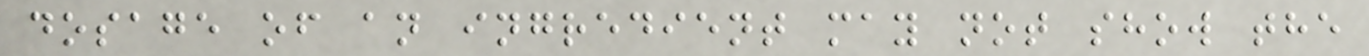dosage of an ingredient may not show the
